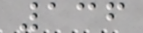136
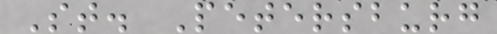St. Petersburg
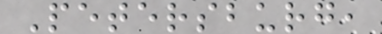Petersburg,
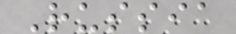Russia
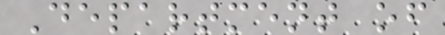Department of
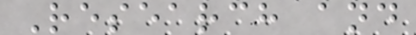Research and
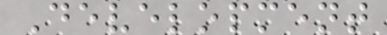Development
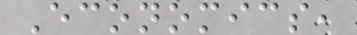Economics,
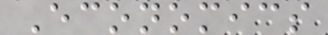Economics
